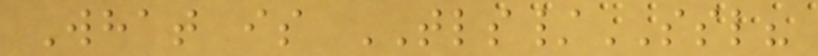What is TLS/SSL?
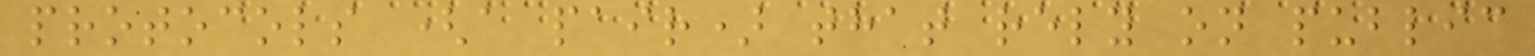protocols (a pair) that rely on public
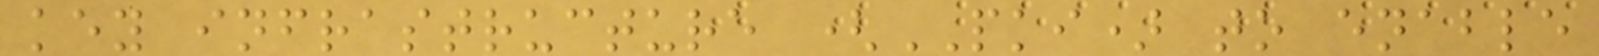key infrastructure (PKI) to enable
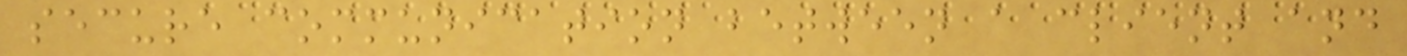secure communication between a client and
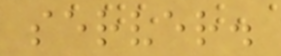server.
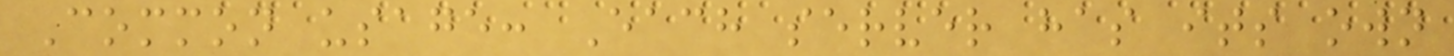Common usage: Each server has its own
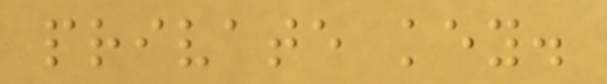private key.
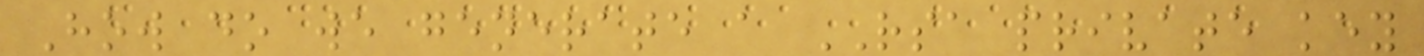How do we generate a RSA private key
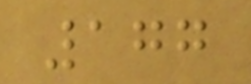177
